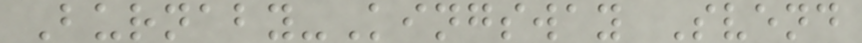Burnaby-Kingsway Svend
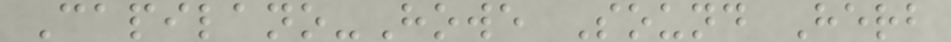Capilano-Howe Sound Herb
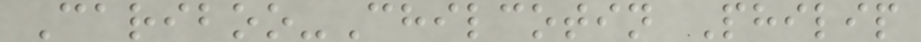Cariboo-Chilcotin Philip
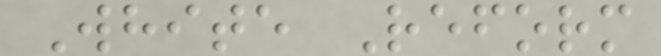White Reform
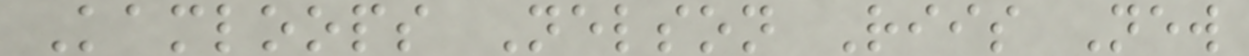Kamloops Nelson Riis New
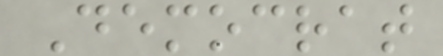Democrat
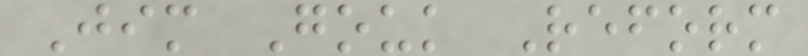Jim Gouk Reform
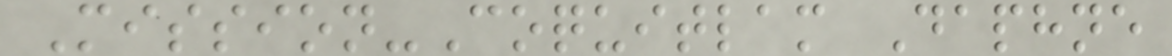Mission-Coquitlam Daphne
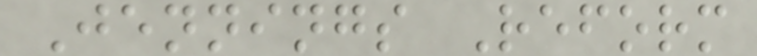Jennings Reform
